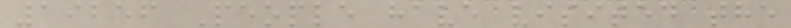19256 People have visited the
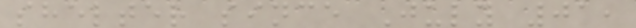shelter since July 01,
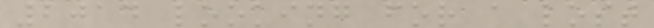2014 looking for a lost
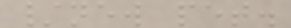/new pet.
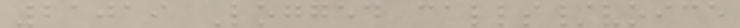21019 Logged calls/voice
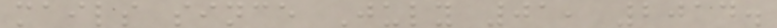mails since July 01, 2014.
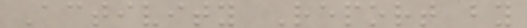Activity Report by
